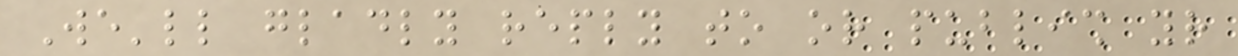We'll gladly reply to or publish your
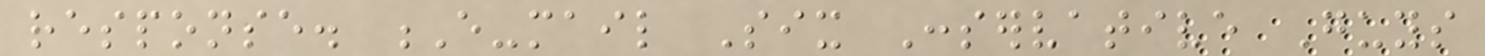response. E-mail Six Conservative Guys
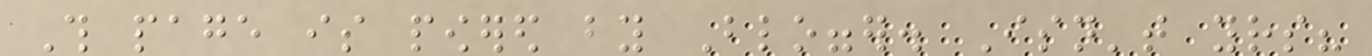This page is powered by Blogger. Isn't yours?
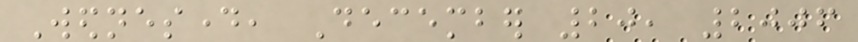Wednesday, December 20, 2006
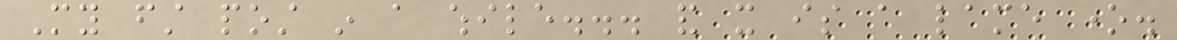My first post in a while... and it is a lame one.
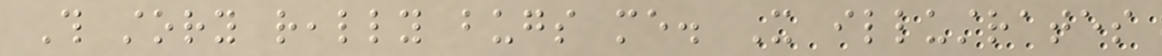This story really bugs me. It illustrates
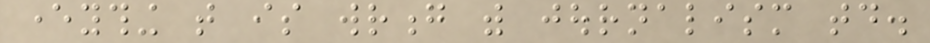everything that is wrong with journalism today.
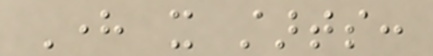Here it starts:
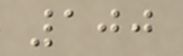100
